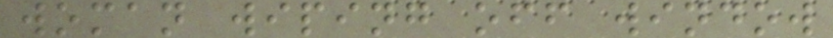woman wiping off window
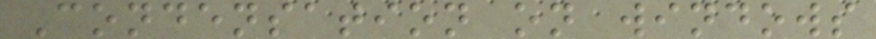Condensation on windows
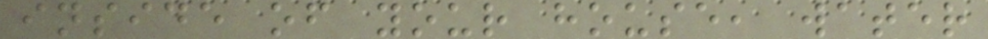inside of your house, water
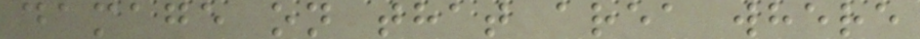damage on that area where
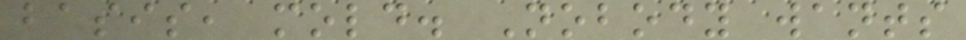basis, mold. Nobody wants
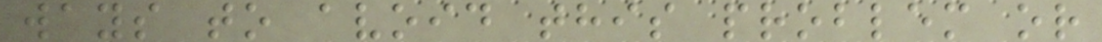ways to avoid this problem or
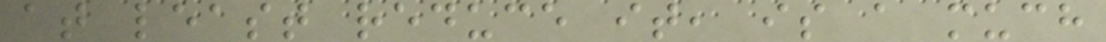at least reduce it, is a much
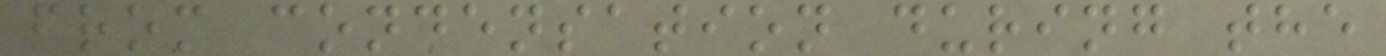from condensation during the
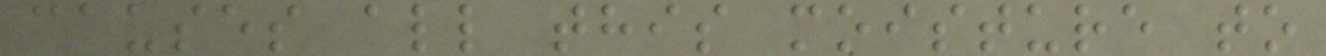causes all this moisture to
